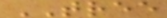TREE
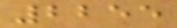2255
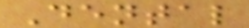Dental
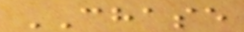CHASE
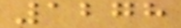1278
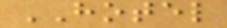HOTEL
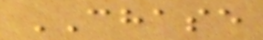CHASE
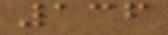136
